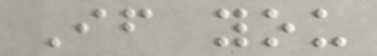If you
